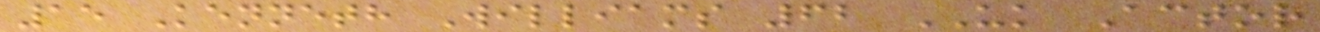15 Kenneth Williams 62 UK Actor
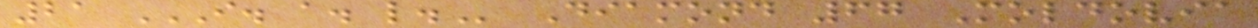21 I. A. L. Diamond 67 Moldovia
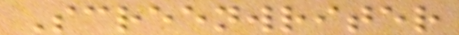Screenwriter
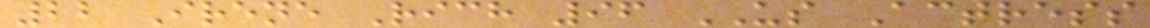22 Irene Rich 96 US Actress
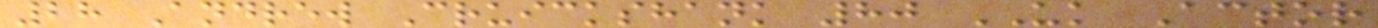28 Andrew Cruickshank 80 UK Actor
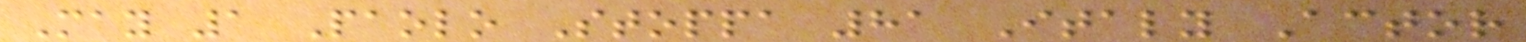May 1 Paolo Stoppa 81 Italy Actor
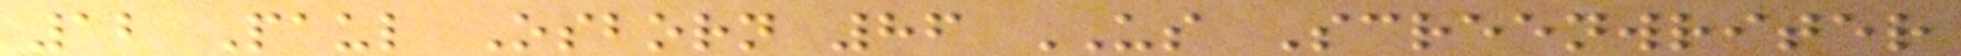12 Paul Osborn 86 US Screenwriter
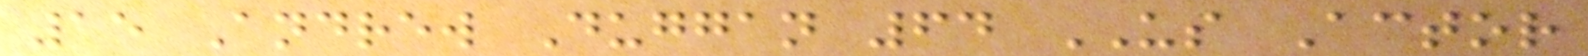15 Andrew Duggan 64 US Actor
